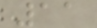11
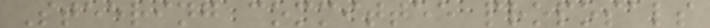Steering committee proposals
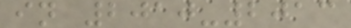in 2010-2013
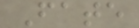Fate
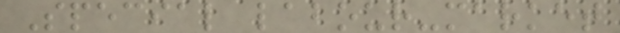Special labour-market
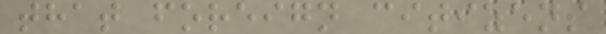that foreign citizens
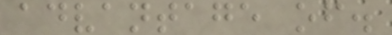advantage of.
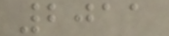2011
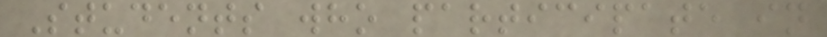Students who participate in
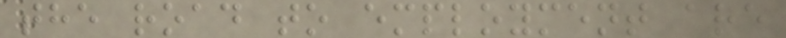the road to employment are
